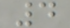4
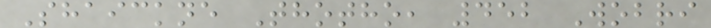Shaickne Thotho, 452 Wobri
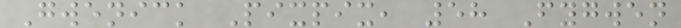Gwenick Pixpix, 58 Fygwen
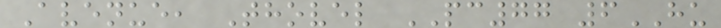Avenue, Thovel PC77 6HU
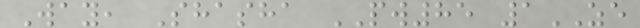Way, Shasha PW85 1ZE
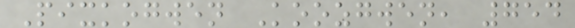Pixkogwen Koozgwen, 754
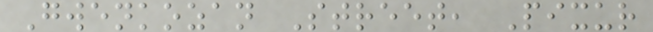Gwenkozan Street, Pixur
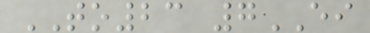TO23 7EI
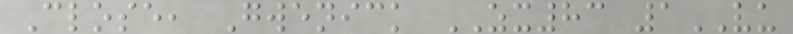Close, Gwenick ZX83 1VU
